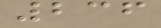236
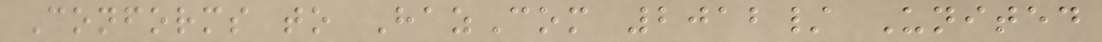Conforms to HazCom 2012/ United
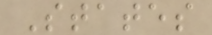States
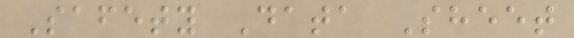Safety Data Sheet
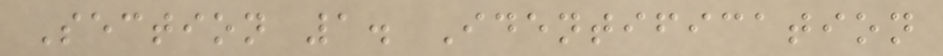Section 1. Identification
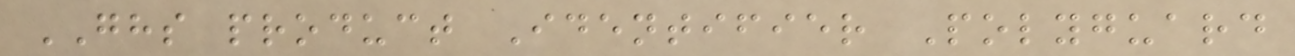GHS product Identifier Polyguard
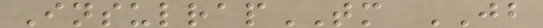InsulrapTM JB
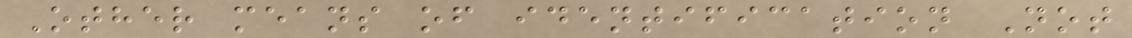Other means of identification Not
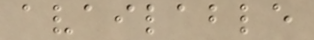available
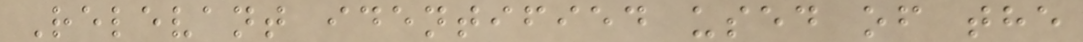Relevant identified used of the
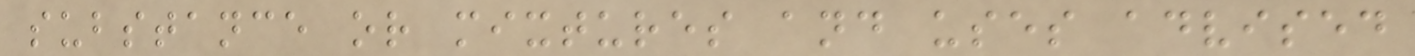substance or mixtures and uses advised
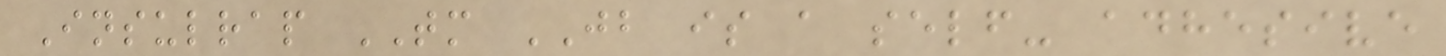Insulrap TM JB is a self- adhesive
